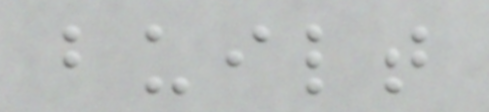built
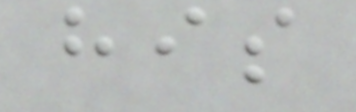his
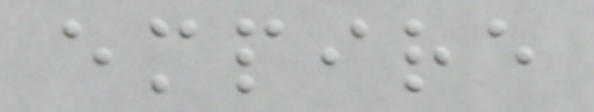empire
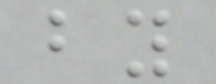by
